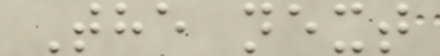The next
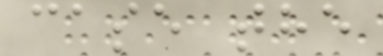case the
